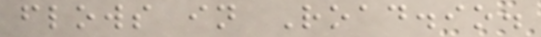flows in Road.io.
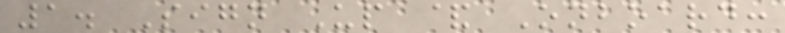1. Sign Up & Onboard:
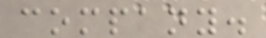company.
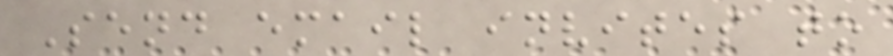Send email invites to
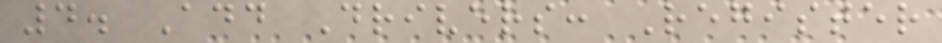4. Add Drivers: Register
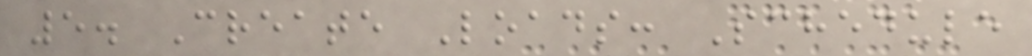5. Create Loads: Schedule
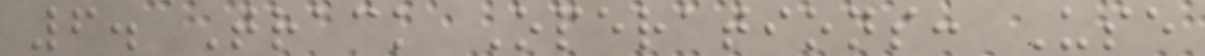6. Track Operations: Use
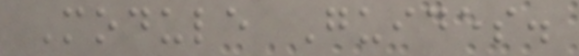Module Guides.
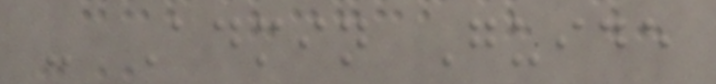- Admin Guide
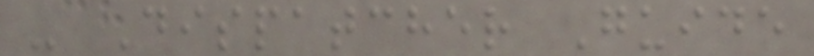- Dispatcher Guide
